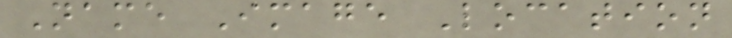Name Image Location
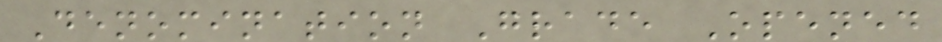Denomination Grade Opened
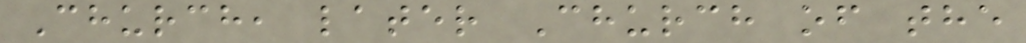Church, later Church of the
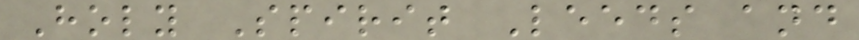Holy Spirit Leeds and
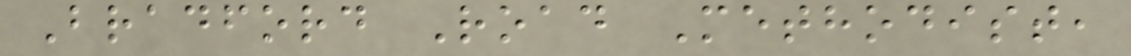Bradford Road Methodist,
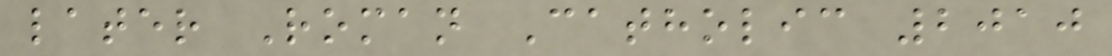later Roman Catholic 2010
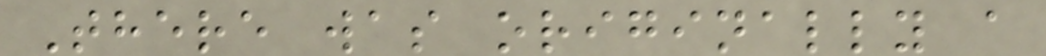There was originally a
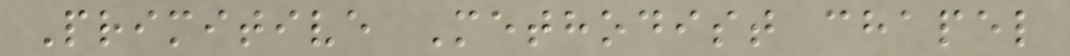Primitive Methodist chapel
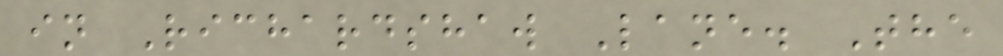in Richardshaw Lane. The
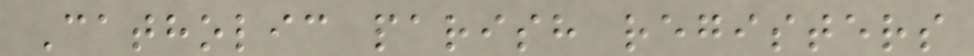Catholic parish registers
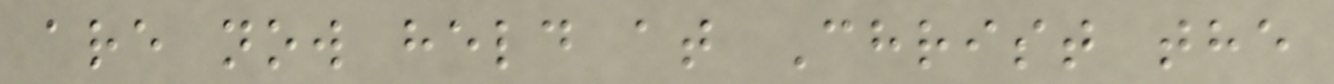are now held at Christ the
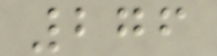276
